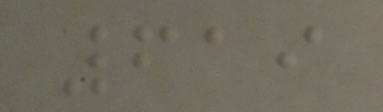619
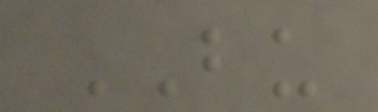BU
